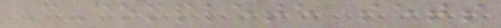C-complete sets
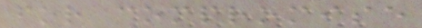for compromise
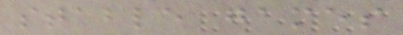stable games
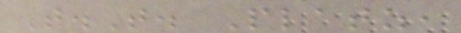T.T. Platz,
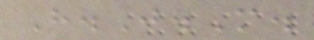H.J.M.
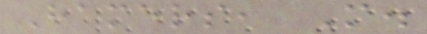Hamers, M.
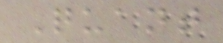Quant
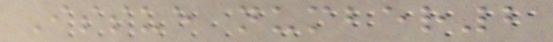Issue number2
